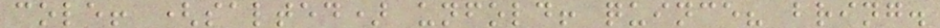cole! (salted) unfold! quince? bring.
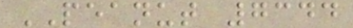PEANUT 7344
